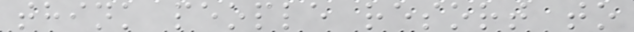think people resort to
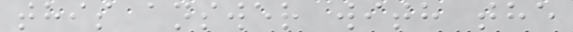this answer with the
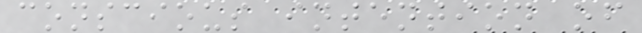conscious intention of
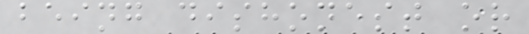being dishonest or
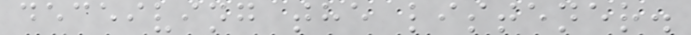deceiving the listener.
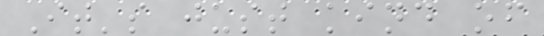It's just kind of
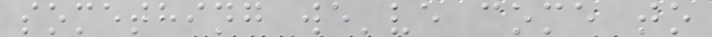something we've come to
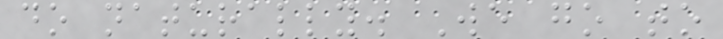do naturally. We go to
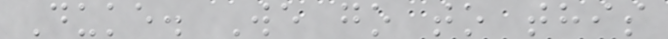Duke. We go to this
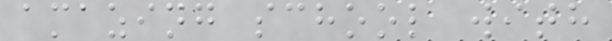amazing school with
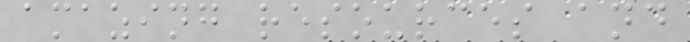amazing resources and
